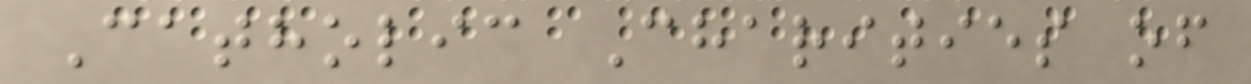Catholic Charities of
